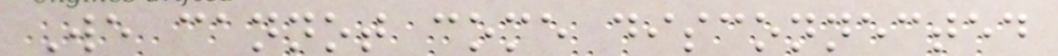We cannot come disconnected
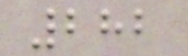282
